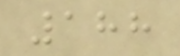188
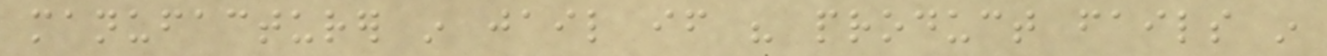manufacturer in jail if his product fails in
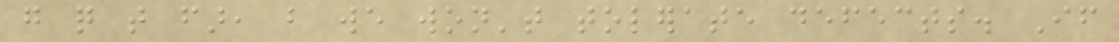go quite that far, but we won't tolerate defects. If
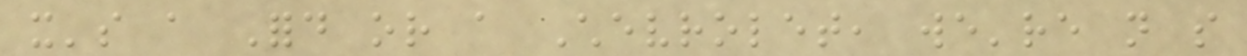it's a Ford or a Chevrolet, we're not so
